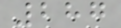287
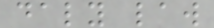daly law
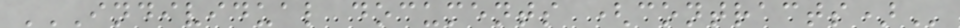INDIVIDUAL DOCUMENTS (CONTRACTS)
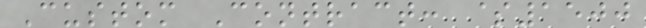Custom Contract: $1500
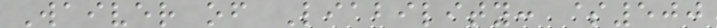Waiver of Liability: $500
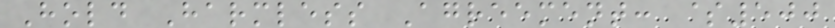Hold Harmless Agreement: $500
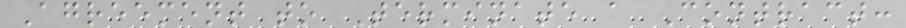Agreement to Terminate a Contract:
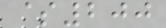$200
